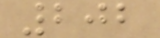202
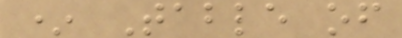* Table of
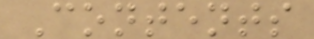Contents
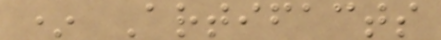* Artifacts
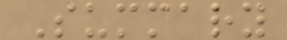Summary
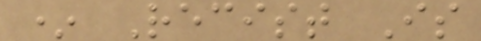* Recist Is
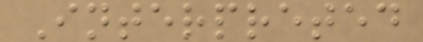Interpreted
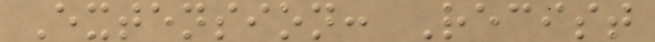Extension: Recist
